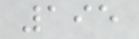195
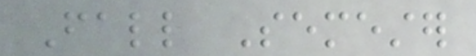Fall Semester
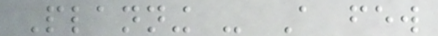Planning - A few
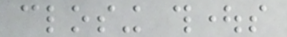closing thoughts
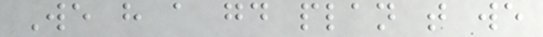We have a good plan that we
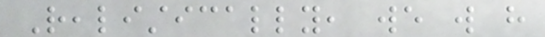Realistically, we will have
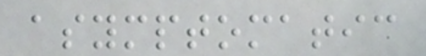asymptomatic
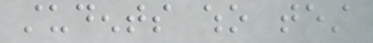students who test
